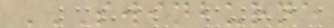SWINBURNE
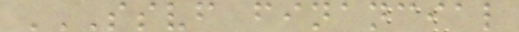SSVF FINANCIAL
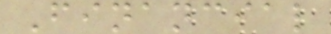Financial
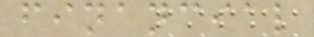financial
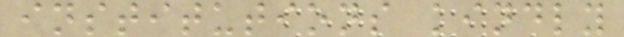institutions kindly
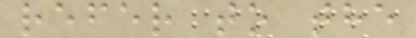refer to the
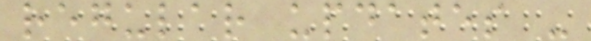regular updates -
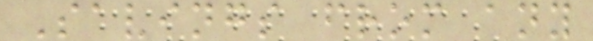Savings from any
